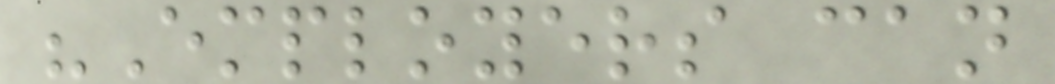"Employers can
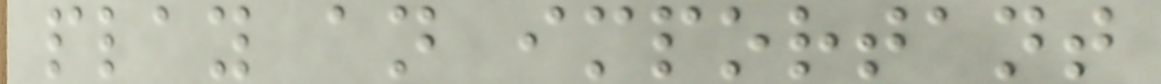play an important
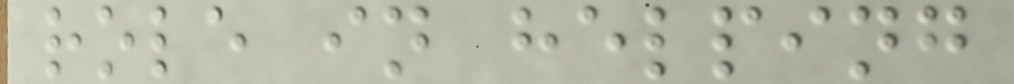role in helping
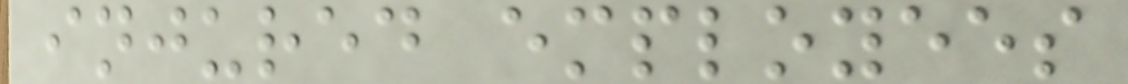injured employees
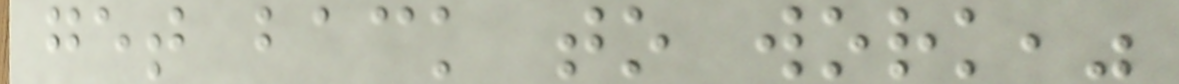get back to work,"
